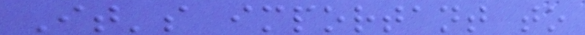It's important to
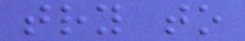try to
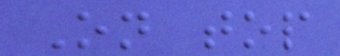On top
